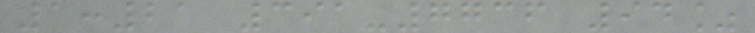1:21 391-7736 94%
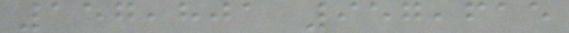157,801 957,615
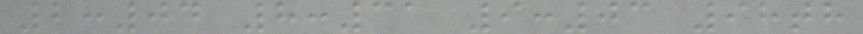2:04 8:31 9:03 98th
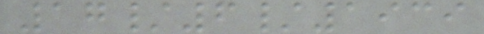17/6/1939
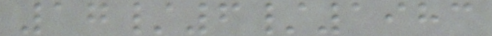17/6/1983
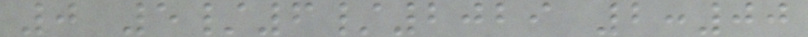0 5/6/2029 2:00
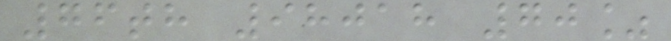76th 98018 70%
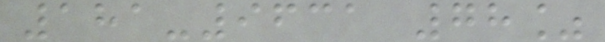181-9631 78%
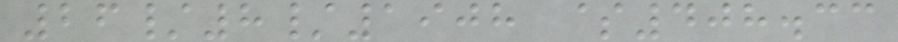26/8/1908 $408.33
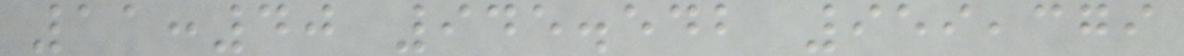11:40 945.542 959,379
